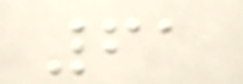61
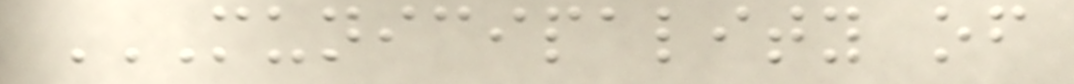MUNICIPALITY OF
